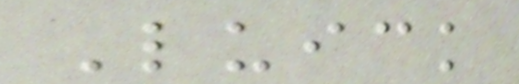Luick
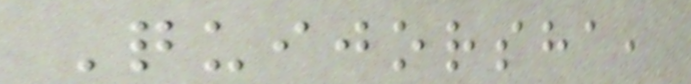Quijorsha,
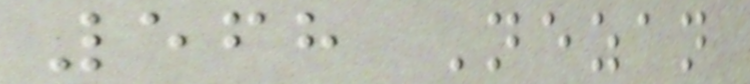568 Nezan
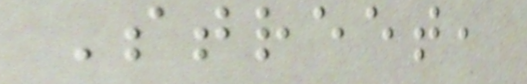Street,
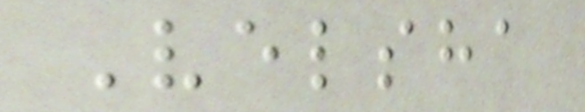Velsha
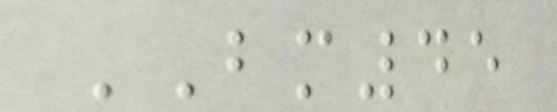BM45
